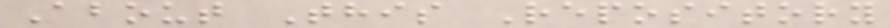About This Repository
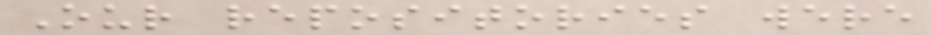Our repositories were
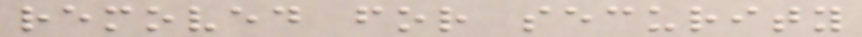removed for security
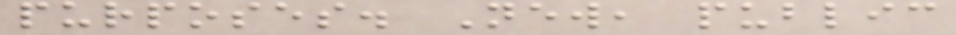purposes. New, public
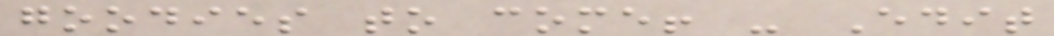goodies to come! - Edit
